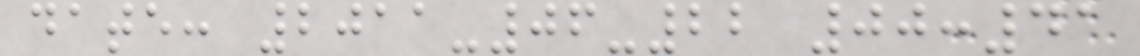date: 2011-06-22 00:41
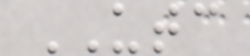UTC
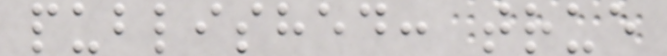published: true
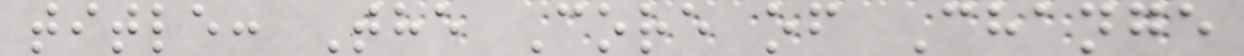title: The Core of Change
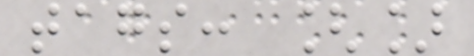tags: []
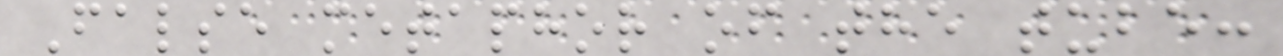False metaphor of the tube:
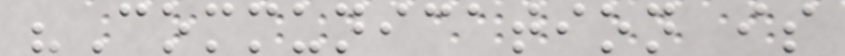"Communication is
